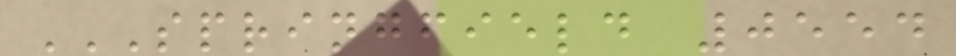SPRINGFIELD 0554
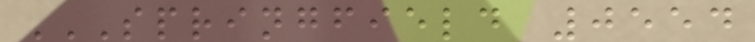SPRINGFIELD 0554
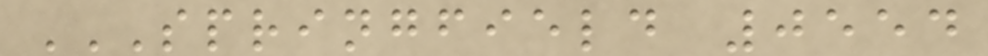SPRINGFIELD 0554
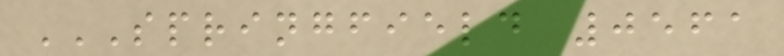SPRINGFIELD 0561
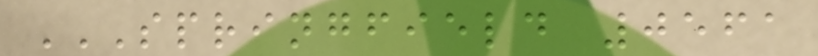SPRINGFIELD 0561
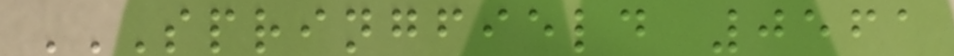SPRINGFIELD 0561
